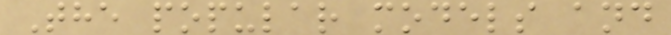The popular models and
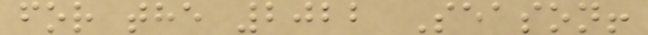for the 2022 Season!
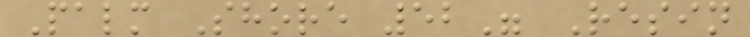Palm Shore 52" Resin
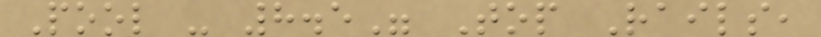Pool - 8.5" Top Rails,
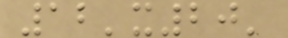12'x20'
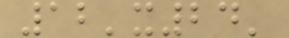12'x24'
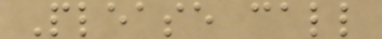Please call
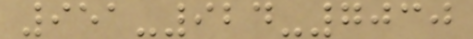951-924-7030
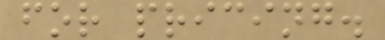for pricing.
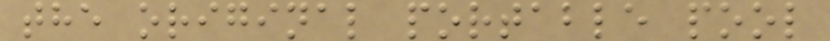the original portable pool
